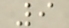9
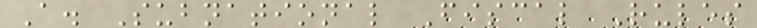A. Subnational Fiscal Rules
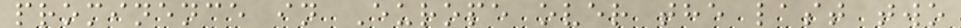prominence in Europe over the last two
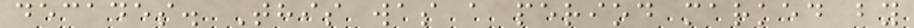decades. This was a period marked by
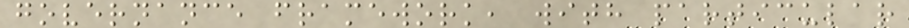governance framework, with particular
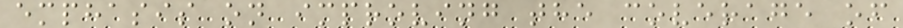emphasis on improving the coverage of
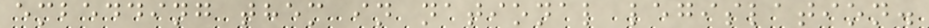embedding them in national legislation.
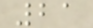21
